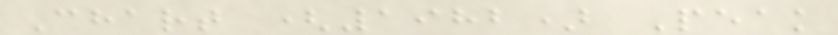Chart (1982) Peak
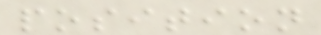position
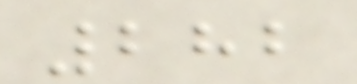282
